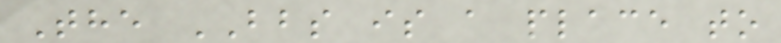The BBS is a place to
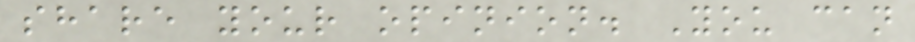share your opinion. You can
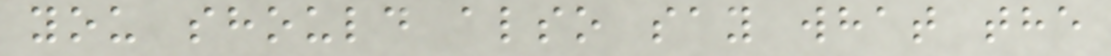you should also say what the
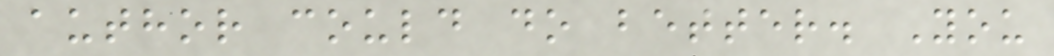author could do better. You
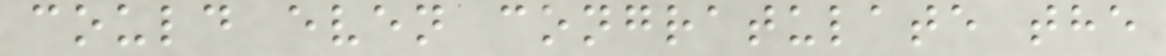could even congratulate the
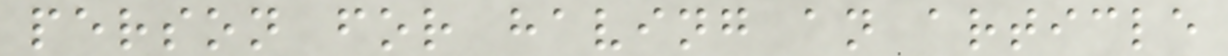person for having an article
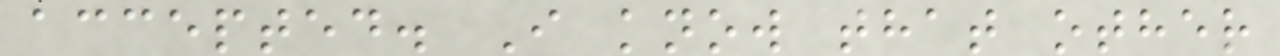accepted. I know that other
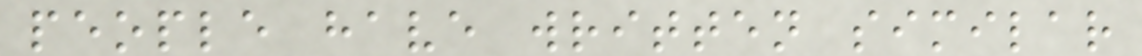people have written similar
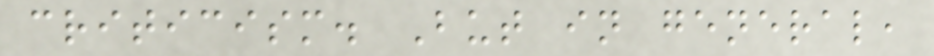criticism. But in general,
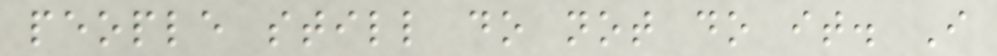people still do not do it. I
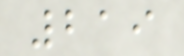219
